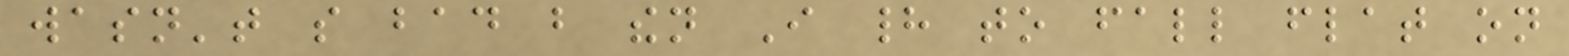wasn't so bad but then I had to fall flat on
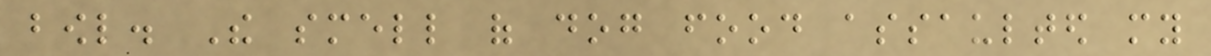bowl. The smell of dog food assaulted my
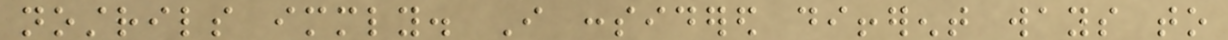nostrils immediately. I considered different ways to
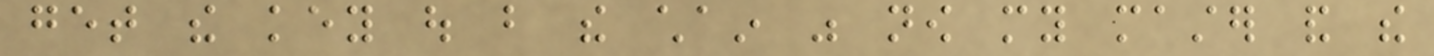get the key out but the chain was now my master and the
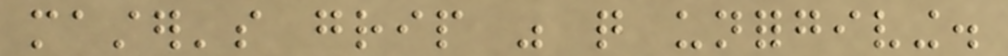master's grip was quite unforgiving.
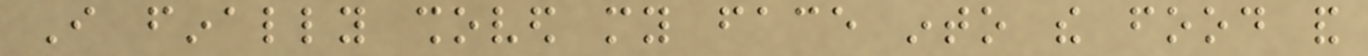I finally shoved my face into the food and
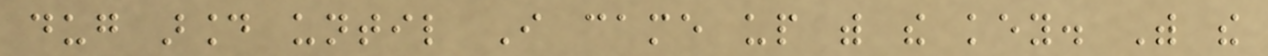dug around until I came up with the key. With the
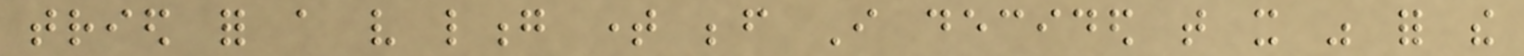tried for a very long time before I decided that it was for the
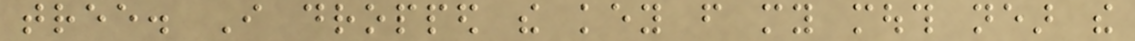tree. I dropped the key from my mouth near the
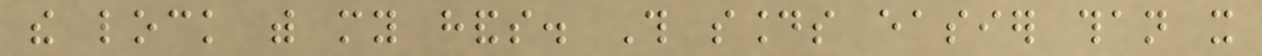the lock with my hands. This sounds easier than it
